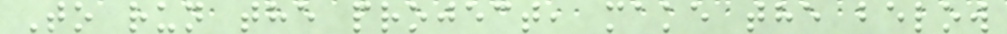To run the project, make the below
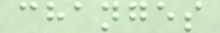changes
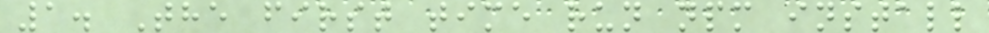1. The first time run npm install
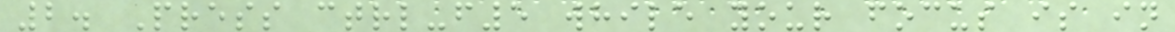2. Press ctrl-f5 while your focus is in
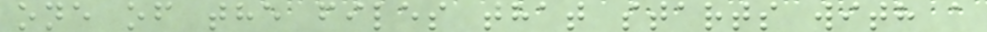one of the files that starts with a
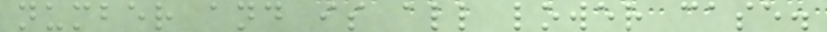number and is all lower case.
